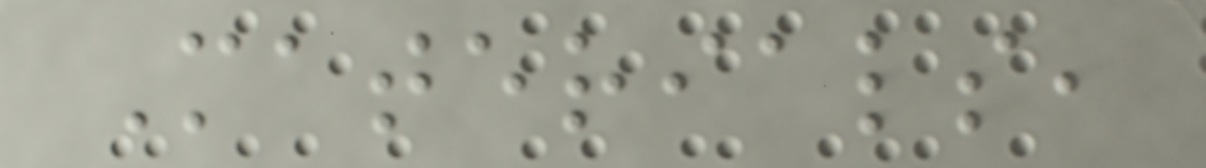Materials,
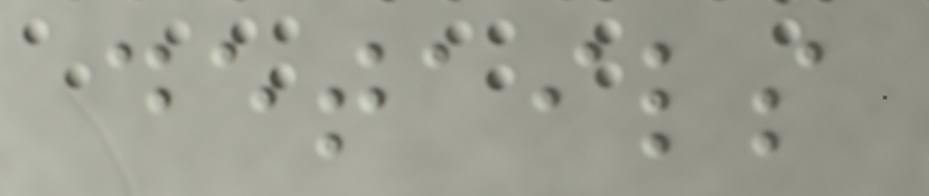details
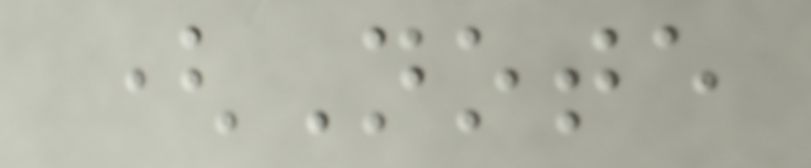(Note
